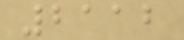2112
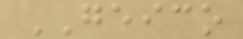GEICO
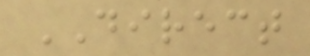DIRECT
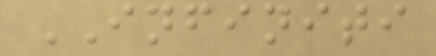INFINITI
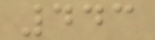443
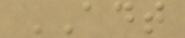ADT
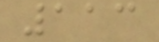113
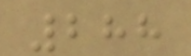288
